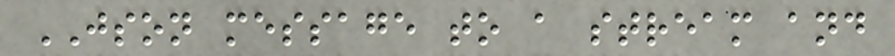JSON message to a stream and
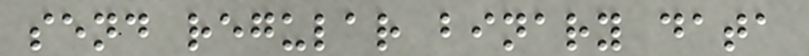send regular binary data
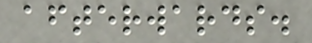afterwards.
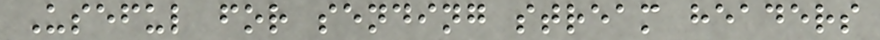Useful for sending stream headers
